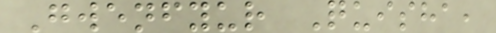Gwenfyur Quisha,
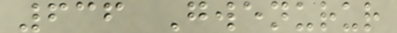636 Gwenurur
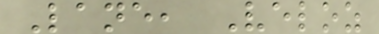Lane, Veloz
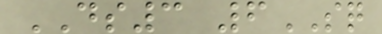DS3 6SQ
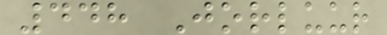448 Jorluur
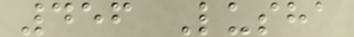456 Lusha
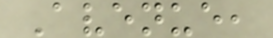Avenue,
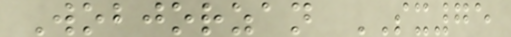Wobjorzan SX75
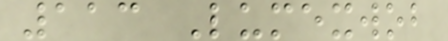113 Lumexwob
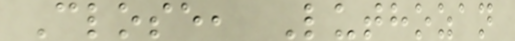Close, Luthozan
